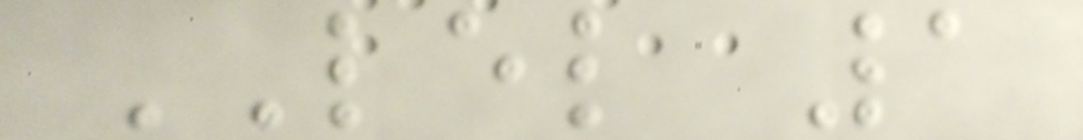LEL 1
